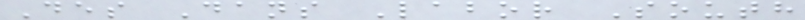Des Dans Labor South
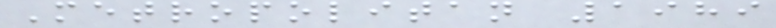Metropolitan 1989
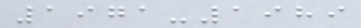1971-1989
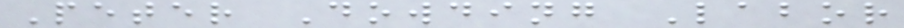Peter Dowding Labor
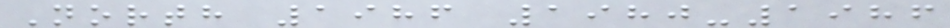North 1986 1980-1986
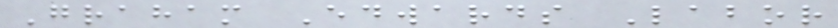Graham Edwards Labor
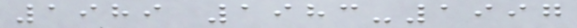1989 1983-1997
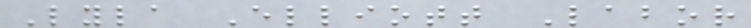Lyla Elliott Labor
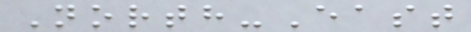North-East
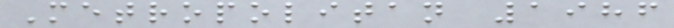Metropolitan 1986
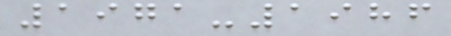1971-1986
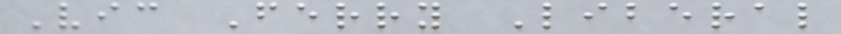Vic Ferry Liberal
